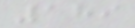189
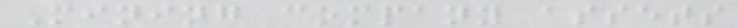Mining company assets
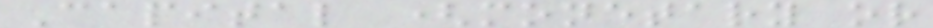Capital (monetary or
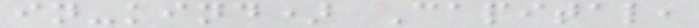in-kind) Capital,
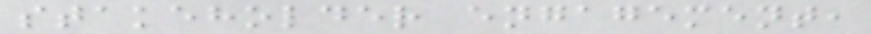stakeholder engagement,
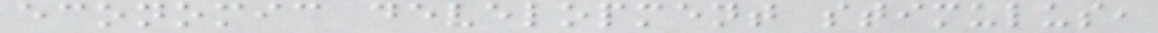economic development stimulus,
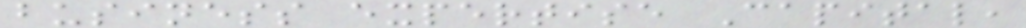business expertise Capital,
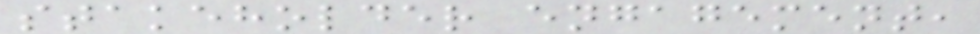stakeholder engagement,
